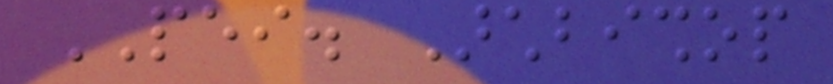PEI. Archbishop
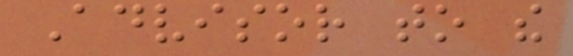Advisor to the
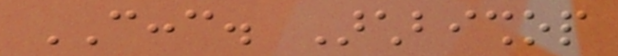CCCC. Archbishop
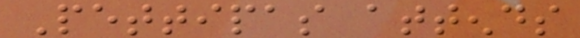Pettipas attends
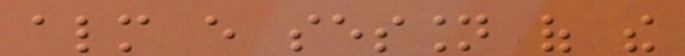almost every session of the
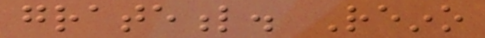grateful. Reino
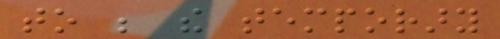to be the temporary
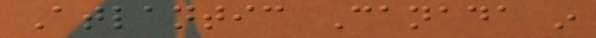Atlantic Canada in
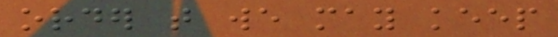order that we may keep
